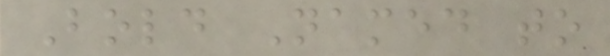Bold Named to
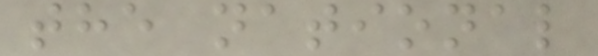the national
